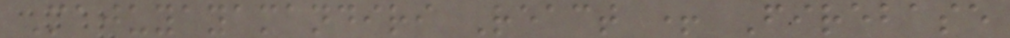Majuyayamandiri React + Firebase
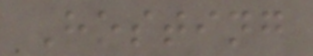Hosting
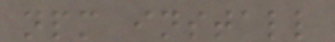npm install
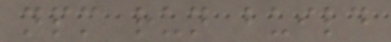npm run build
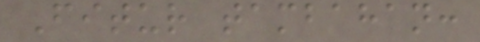Fitur tambahan:
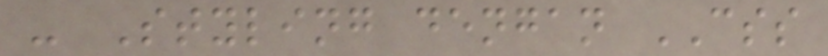- Styling dengan CSS
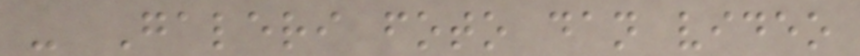- Galeri foto dan video
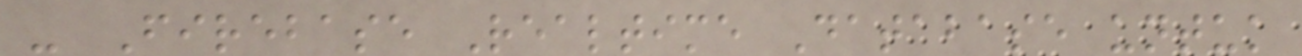- Firebase Realtime Database untuk
